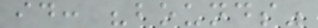id: "bounds"
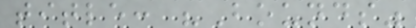title: "Bounds"
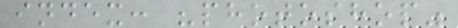index: "photoshop"
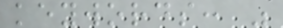keywords: "
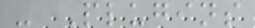- Plugins
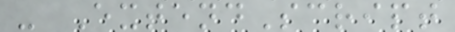- ExtendScript
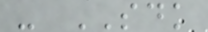- SDK
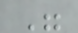"
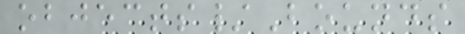objects/Bounds
